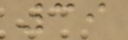39
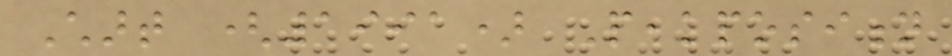Chart (1991) Peakposition
